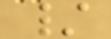/
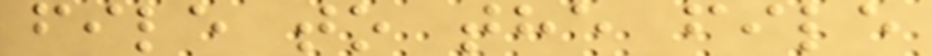file to the file
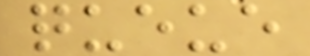queue
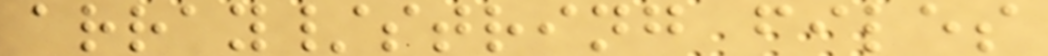array/string files
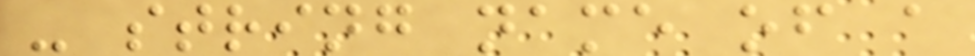- string name of a
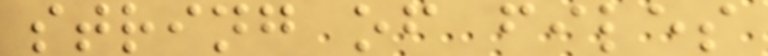string of files
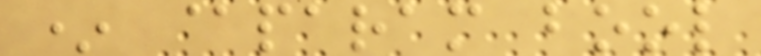* @param bool
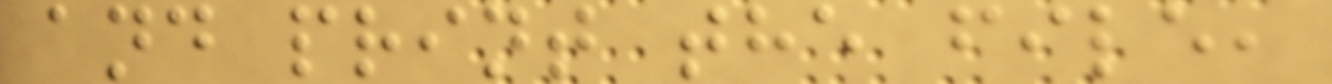and print the file,
